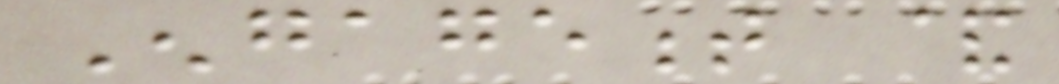Engagement &
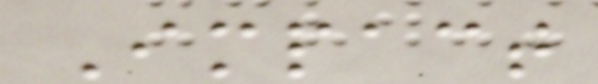Impact
